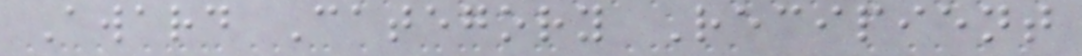Award Category Recipient
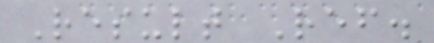Result Ref.
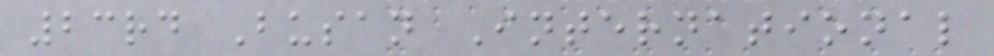23rd Busan International
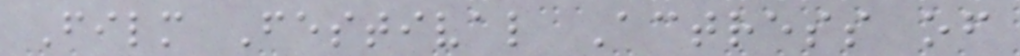Film Festival Actress of
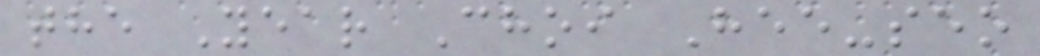the Year Choi Hee-seo
